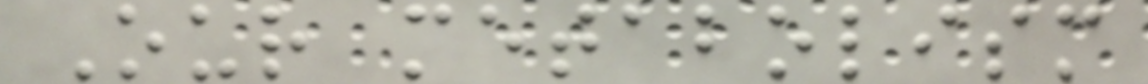Our metabolism
